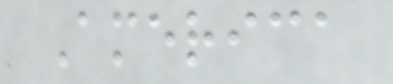America
